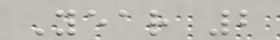Year 2
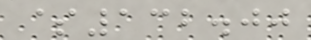$132.00
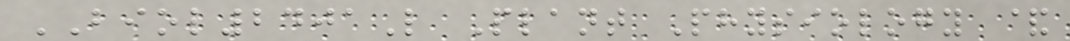BIOL2401L Plant Physiology &
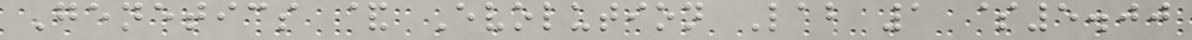Genetics & Evolution Lab 1 $5.00
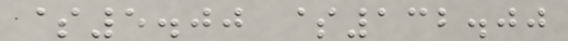$5.00 $132.00
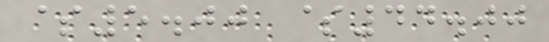$5.00 $44.00
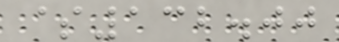$132.00
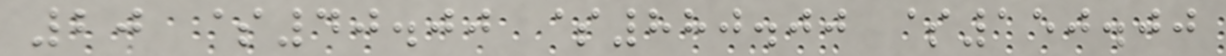20 $40.00 $880.00 $150.00
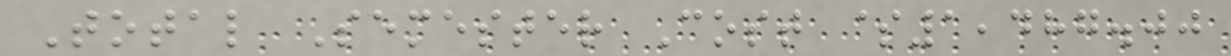Total Semester Cost $1,487.00
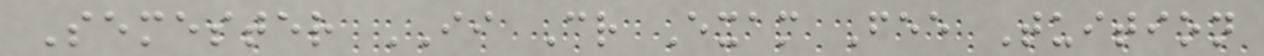Semester II Cr Exam Fee Tuition
